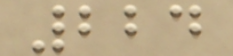224
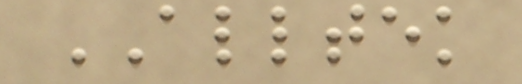ALLTEK
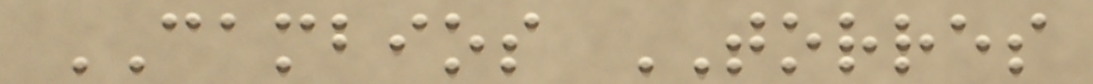CAMBIOS TORRES
